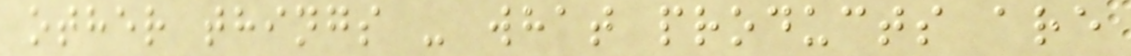other things - what products are
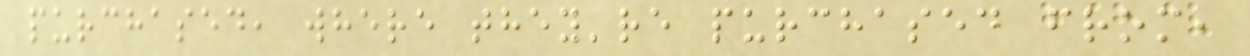purchased, where they're purchased from,
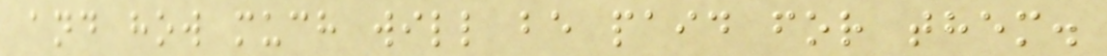and how much will be paid for them.
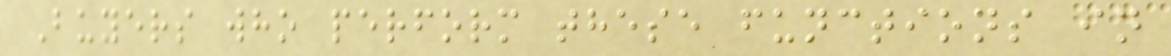Buyers who perform these functions in
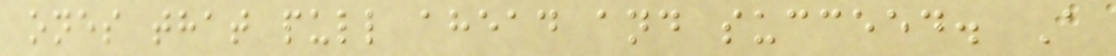ones that pull ahead and succeed. A
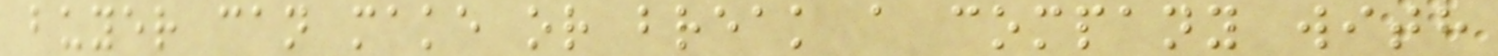buyer can make or break a company with
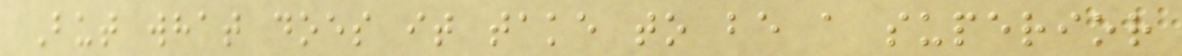But what does it take to be a superior
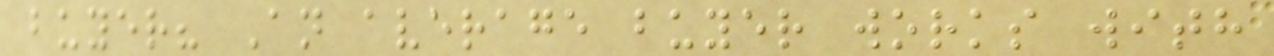buyer? An average buyer works with
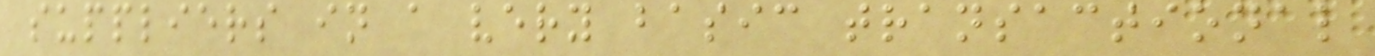suppliers in a very basic transactional
